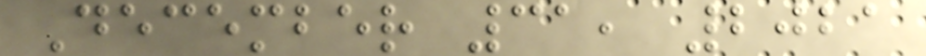December 31, 2021
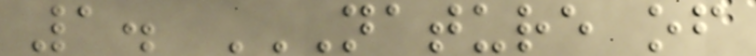1. NATURE OF
